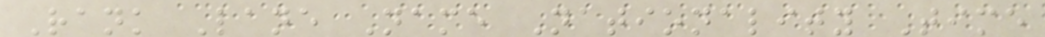Rank Lane Name Nationality Time
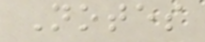Notes
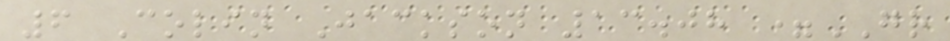6 Colin Jackson 13.08 =GR
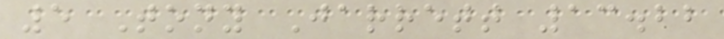5 Tony Jarrett 13.22
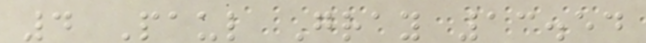4 Paul Gray 13.54
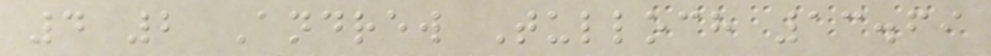4 2 Andrew Tulloch 13.69
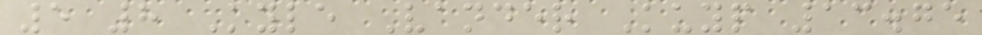5 8 Kyle Vander Kuyp 13.75
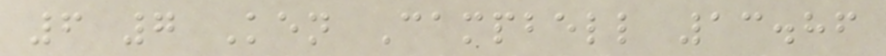6 7 Ken Campbell 13.86
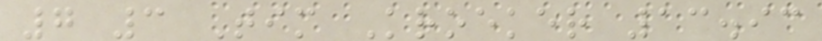7 3 Tim Kroeker 13.93
